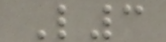L3
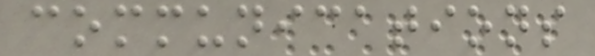communications
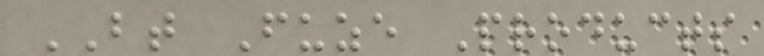BT Fuze Products
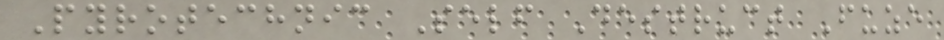Pyrotechnic Self Destruct Fuze
